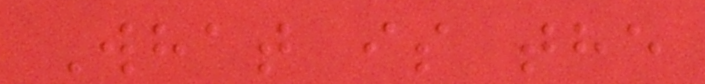What is the
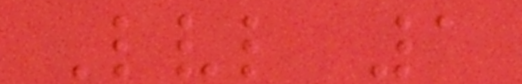Lvl 1
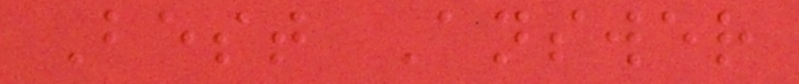Best Answer
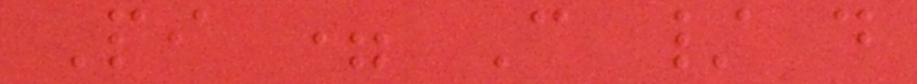Pi = C / d
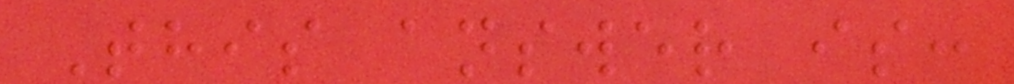This answer is:
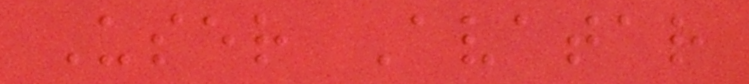User Avatar
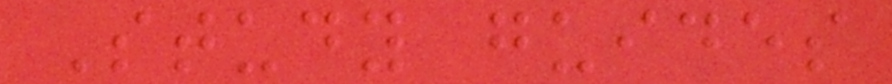Study guides
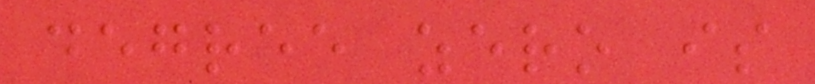degree zero is
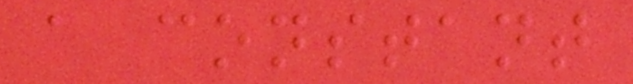a constant
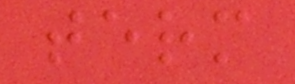term
